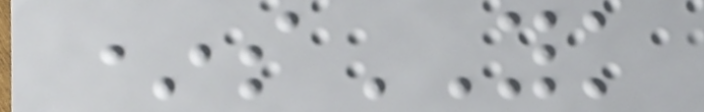*sYK
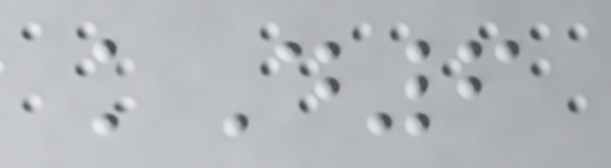kD6
